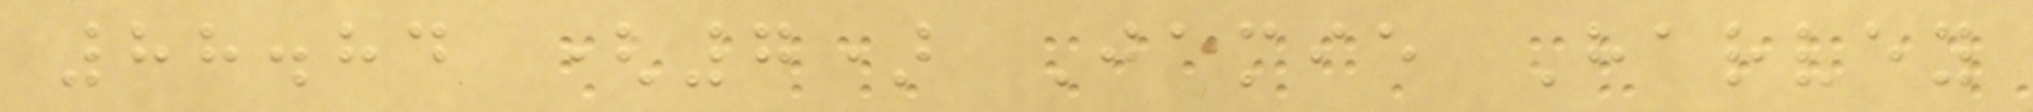88.84 (7) Jamie Harvey
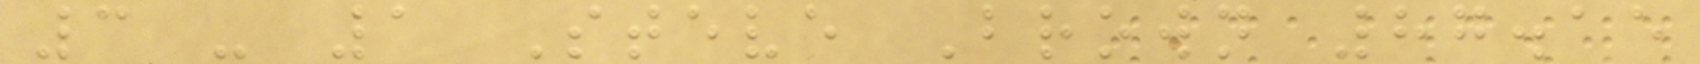3 - 1 Steve Brown 87.15
